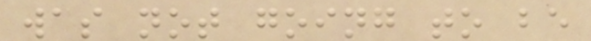was not going to be
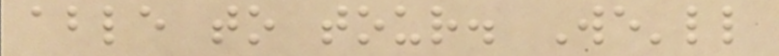able to tour. We'll
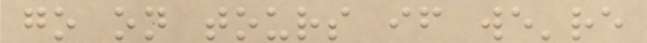go on tours if we're
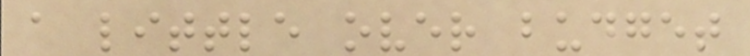a little over budget
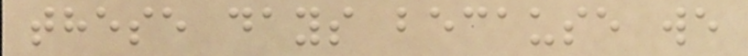these days because we
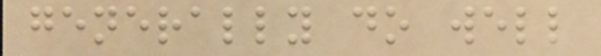generally do well
